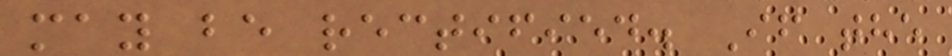may be rectified. If the
